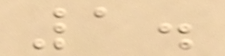1.
